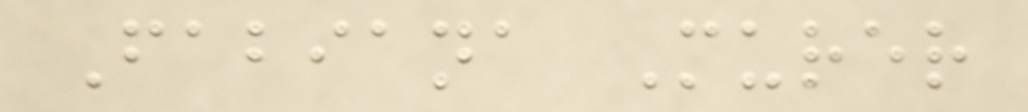Fabiana Murer
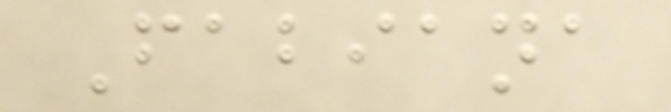Fabiana
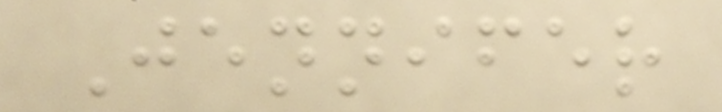Jennifer
